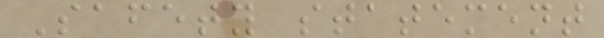Safety statement
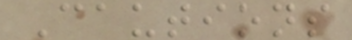Cautions
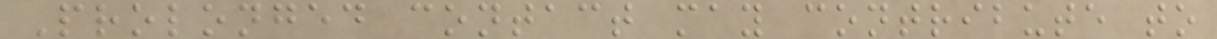Prolonged contact may contribute to
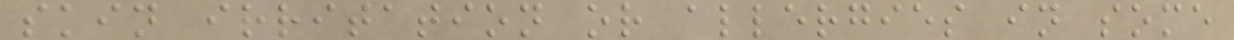skin irritation or allergies in some
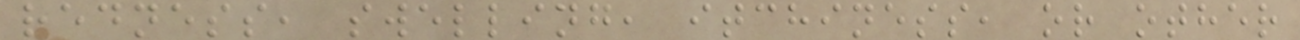redness, swelling, itchiness, or other
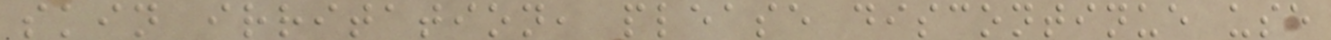skin irritation, please discontinue use
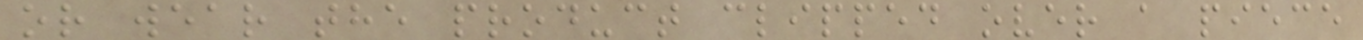or wear the product clipped over a piece
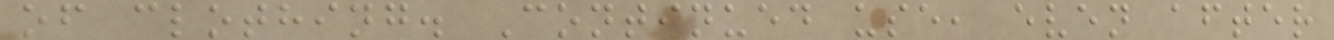of clothing. Continued use, even after
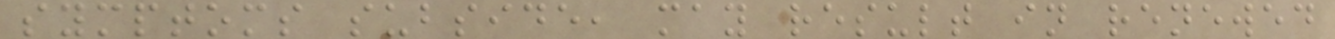symptoms subside, may result in renewed
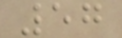57
